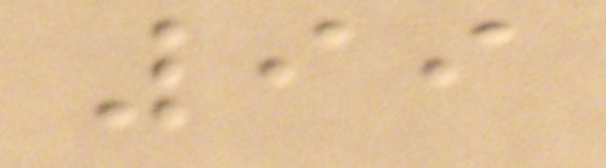99
